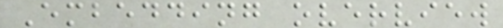Embedding overview
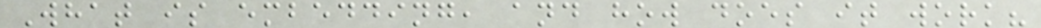What is embedding, and how does it work?
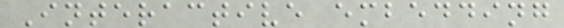Interactive embedding
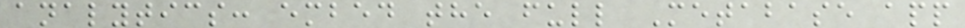analytics: embed the full Metabase app
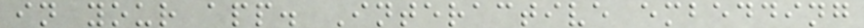in your app. Interactive embedding
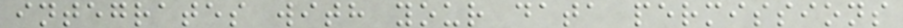integrates with your data permissions
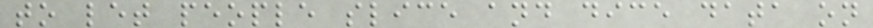to let people slice and dice data on
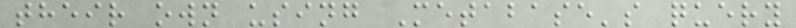their own using Metabase's query
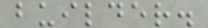builder.
